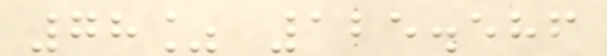78% 125.586
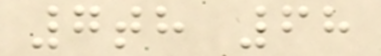7th 68
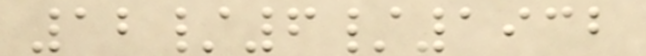12/6/1932
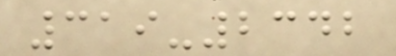319-2342
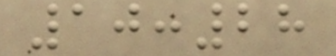10:28
